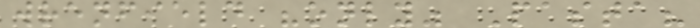wrenfield "only" Pasta?
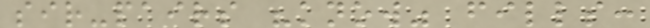sir-pairs "know" fills:
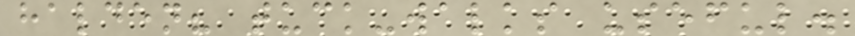halden? tuck-walks useful.
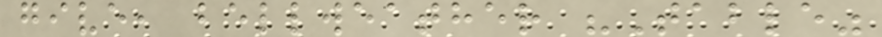give, bellweather "Table"
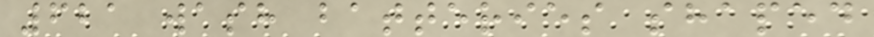621 wash batteries shaped
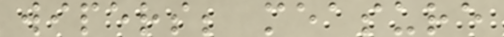wipers; measure
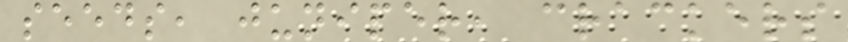seeds, juniper, crackers
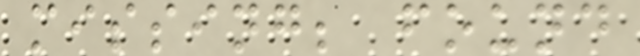missing; found
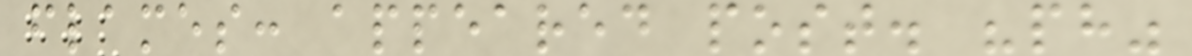flames: appeared post. "ph"
